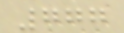777
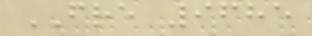FRE 9685
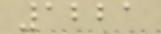1221
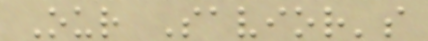Our Savior's
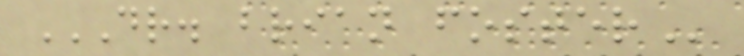DR. BRIAN FOSTER
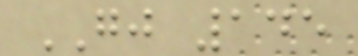GJ 145
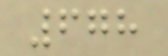678
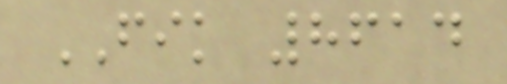FIK 8614
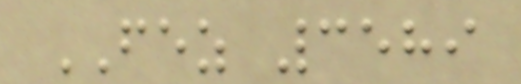FEZ 3589
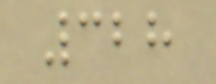328
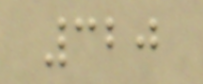320
